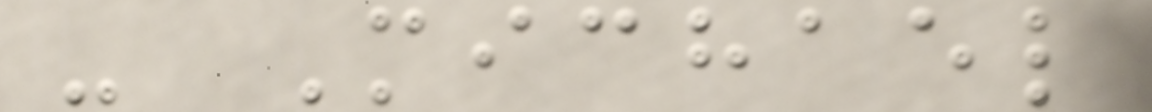- Michael
